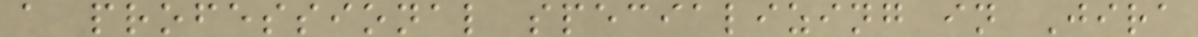a professional specializing in Jira
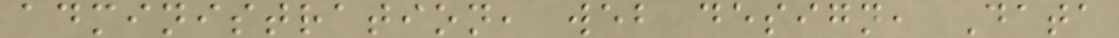administration, web design, Data
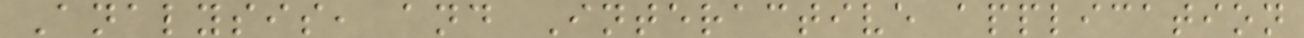Analysis, and Interactive application
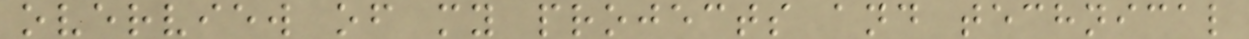overview of my projects and technical
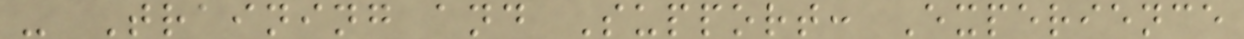- Training and Support: Experience
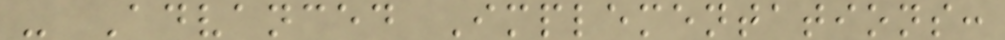- Advanced Implementations:
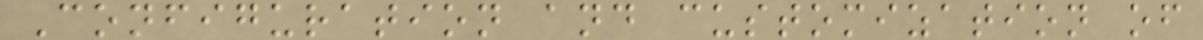Configuration and customization of
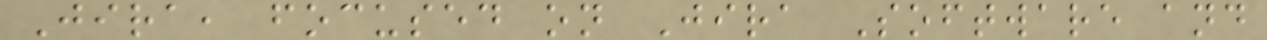Jira, focused on Jira Software and
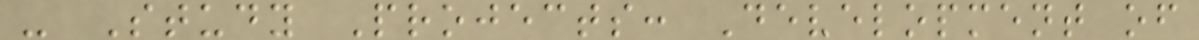- Study Projects: Development of
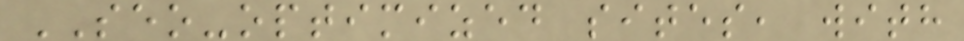SEO-optimized sites, with
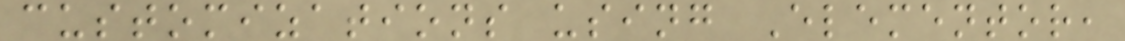customizations using Elementor,
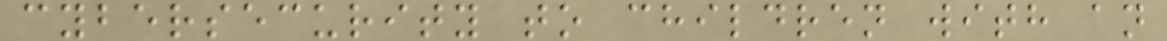cybersecurity to children with an
